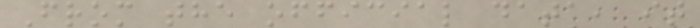From the official data, it
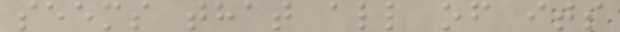seems that all of its
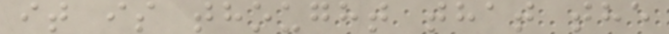it is thought that the
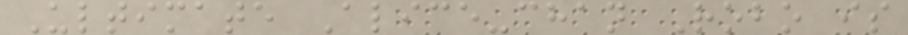Ultimate Alice-chan Robo is
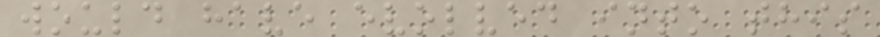would have evolved into this
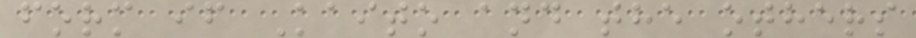form if Kaito and the others
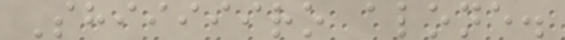Shiiiiiro alone.
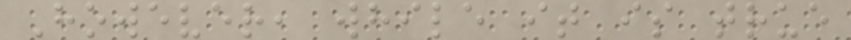However, while it is true
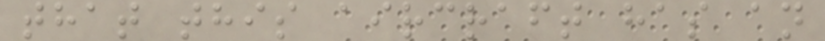that this aircraft has an
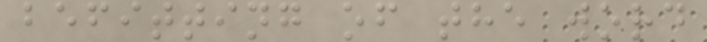befitting of the word
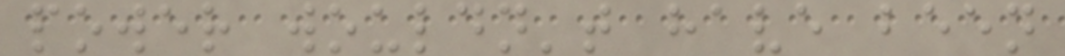power wouldn't have been
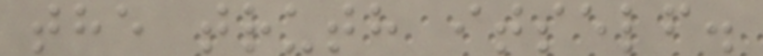the truth itself.
